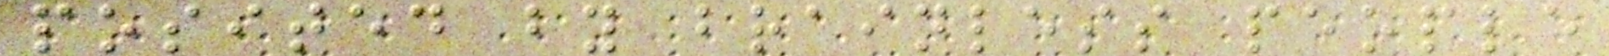posited by brainless people
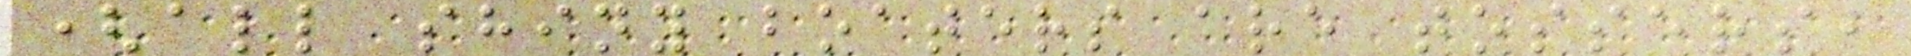(all shiny boaters are tossers,
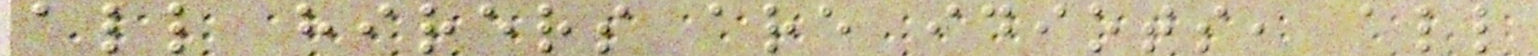all hirers are idiots, all
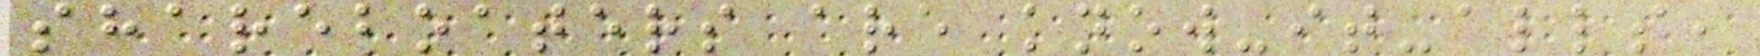shareboaters are know-it-alls,
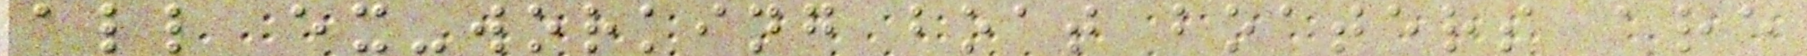all ex-working boat boaters are
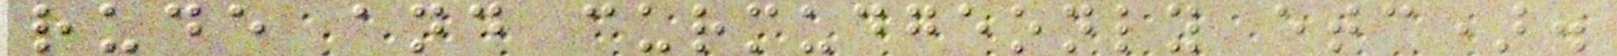rude and curmudgeonly etc).
